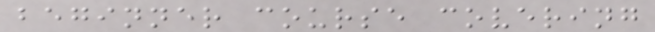beginner course covering
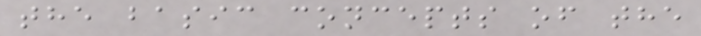the basic concepts of the
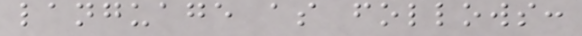language as follows:
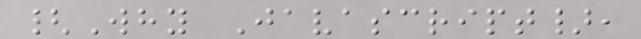{Why Javascript},
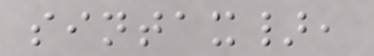sintax},
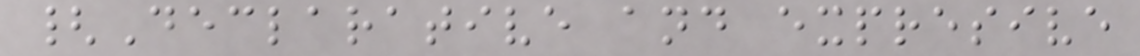{Declarative and expresive
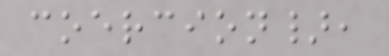coercion},
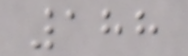188
